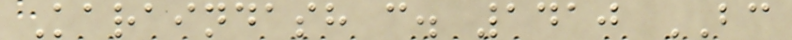Karaindash c. 1410 BC
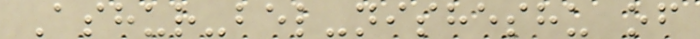Ashur-bel-nisheshu of
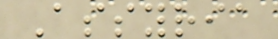Assyria
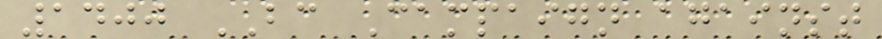1400 BC Campaign against
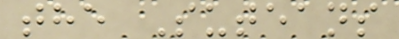the Suteans
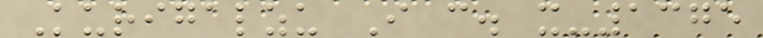Kurigalzu I c. x-1375
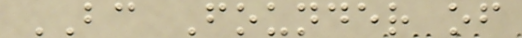BC Founder of
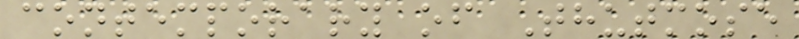contemporary of Thutmose
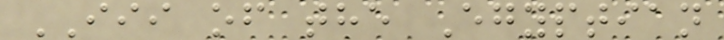III of the Egyptian
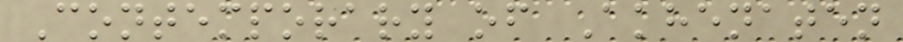Contemporary of Akhenaten
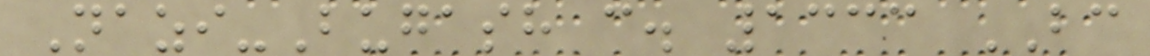Nazi-Bugash c. 1333 BC
